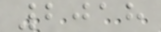2018
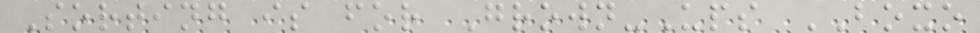Sorting is for Grown-Ups BOXO
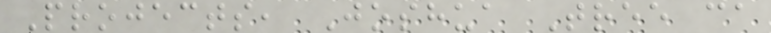Projects, Joshua Tree ca
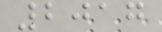2017
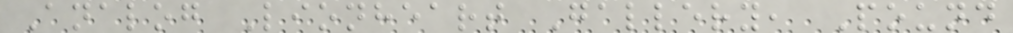Analog Lionheart Gallery, Pound
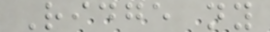Ridge ny
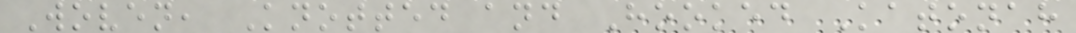Woven, Knotted and Hooked Katonah
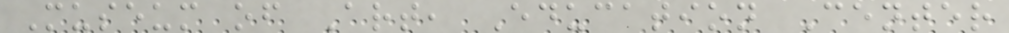Museum of Art, Education Center
